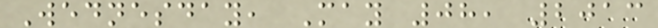Wednesday, May 08, 2013
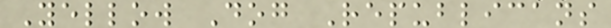Yellow Dog Republicans
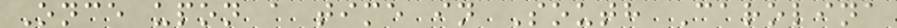Once upon a time in South Carolina
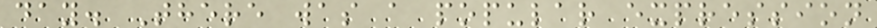day. There was a popular expression
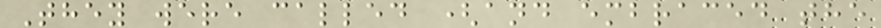They were called (and embraced the
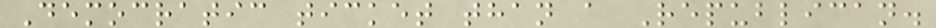Democratic ticket than a Republican.
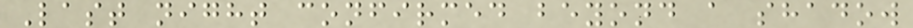Last night confirmed beyond a shadow
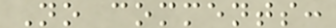No comments:
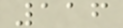116
